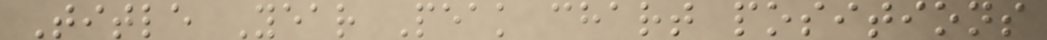Title Year Peak chart positions
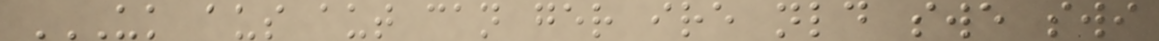UK AUS AUT CAN GER IRE NLD SWE SWI
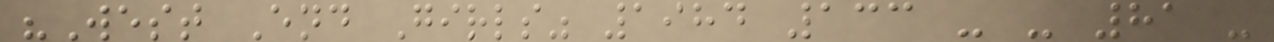"West End Girls" 1984 133 - - 81 -
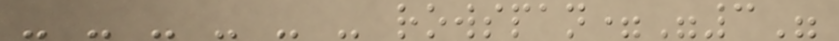- - - - - - rowspan="3"
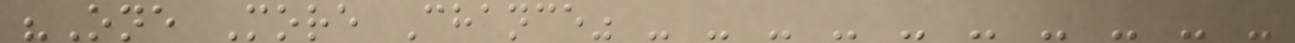"One More Chance" - - - - - - - - - -
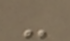-
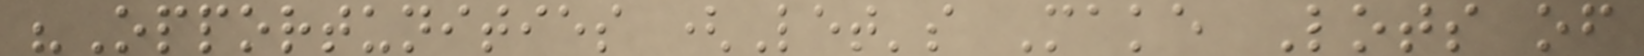"Opportunities (Let's Make Lots of
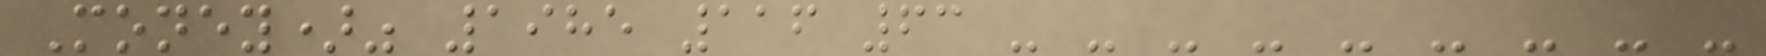Money)" 1985 116 63 - - - - - - - - -
